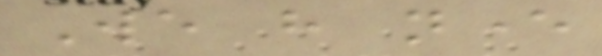We have never
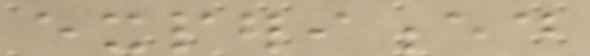experienced
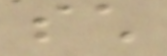such
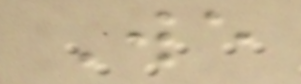We
